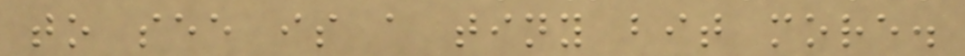to see is a tiny bit more.
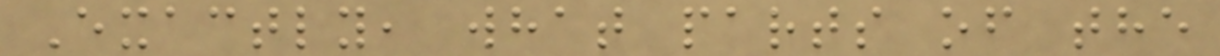Exactly, what parts of the
